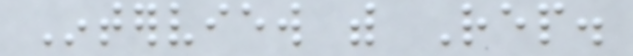Interview with Rep.
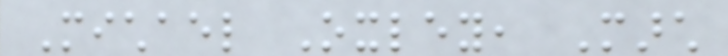Michael Oxley, March
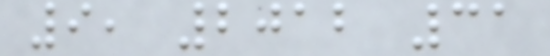9, 2012 31
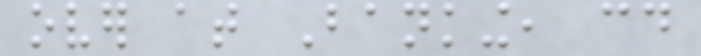over at Banking, could
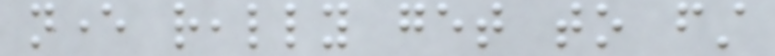never really get to first
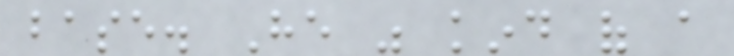base. He was kind of a
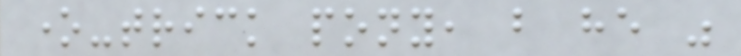one-trick pony, but he was
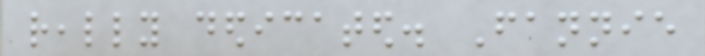really dedicated. Fannie
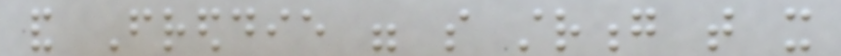and Freddie were so strong that it
